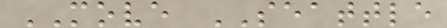MOVE SEATTLE
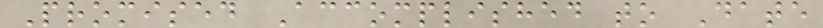Promised Accomplished to Date
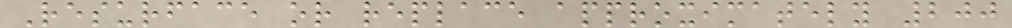Resurface or replace approximately 200
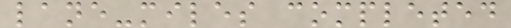lane-miles completed
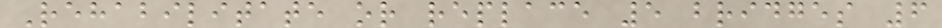Rehabilitate or replace 5 bridges 6
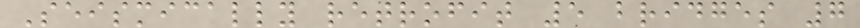Seismically retrofit 5 bridges 7
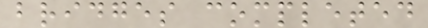bridges completed
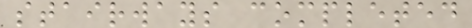stairways completed
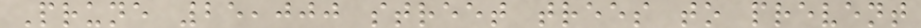Prune 25,000 street trees to prevent
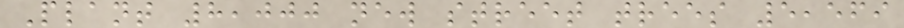Plant 8,000 new street trees 5,569
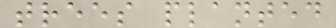trees planted
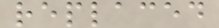replaced
